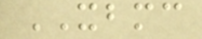XBMC
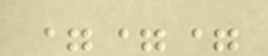===
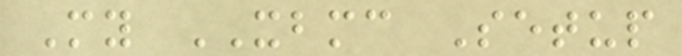My XBMC Setup
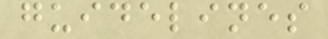guidelines
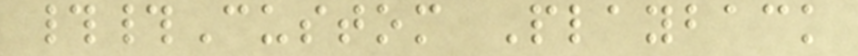##Custom Playback
